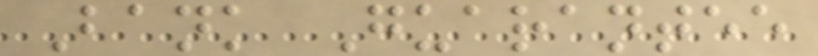Bank Guarantee
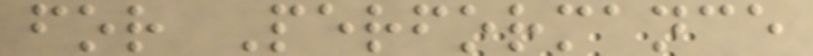for Performance
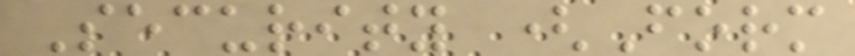Security (Form
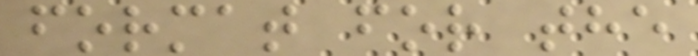format for the
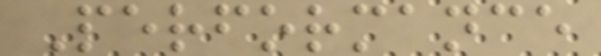Performance
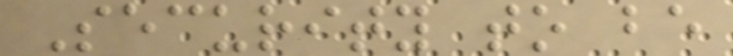Security to be
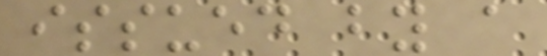issued by a
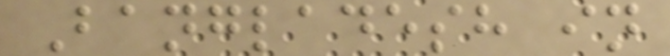Bangladesh in
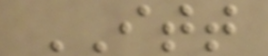ITT
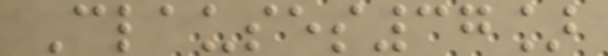Clauses37]
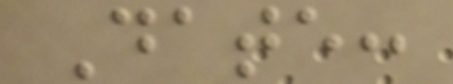Date:
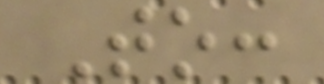To:
